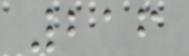216
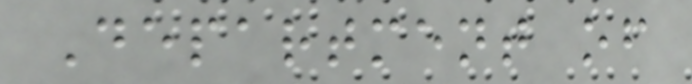Department of
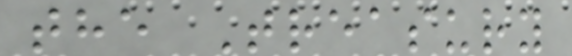the Treasury
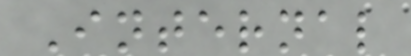Internal
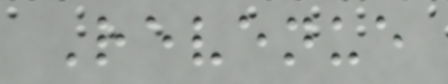Revenue
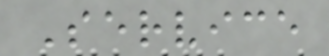Service
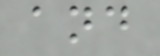and
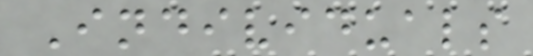Individuals
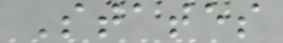States
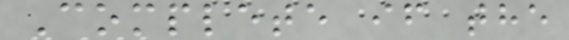Complete if the
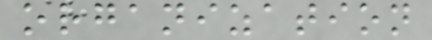organization
